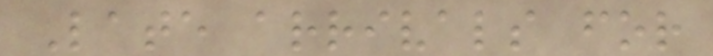Late arrivals for
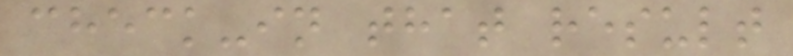check-in that result
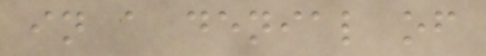in a denial of
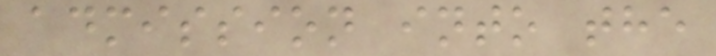admission into the
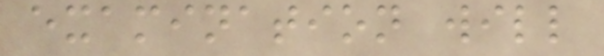examination will
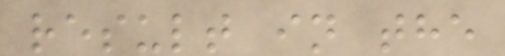result in the
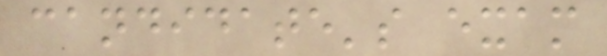candidate's exam
